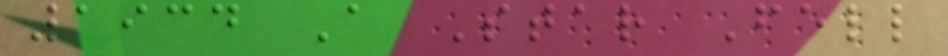1934 A Star Fell
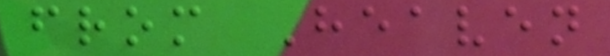from Heaven
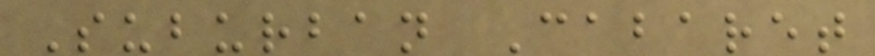Suburban Cabaret
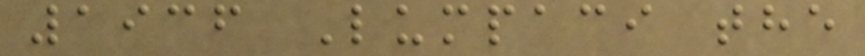1936 Lumpaci the
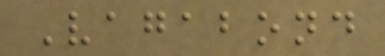Vagabond
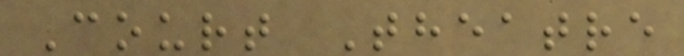Court Theatre
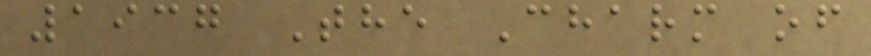1937 The Charm of
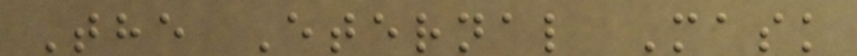The Eternal Mask
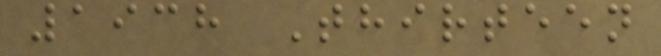1938 Thirteen
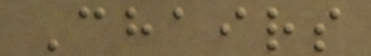Chairs
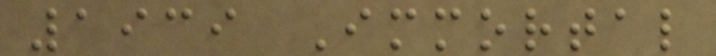1939 Immortal
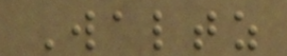Waltz
